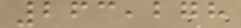263,278
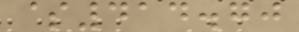$414.70
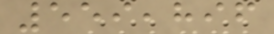559,896
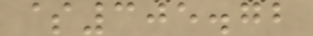$305.72
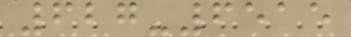627-6515
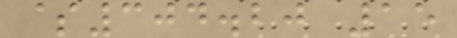$304.20 15
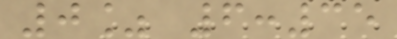0% 6:35
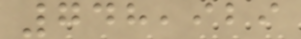748,929
